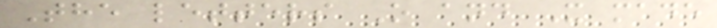The letters O and X made
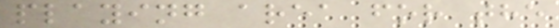playing area for the
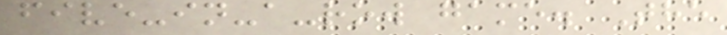five-in-a-row game. The
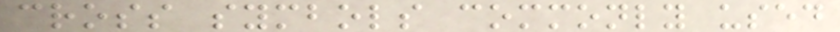cross symbols commonly used
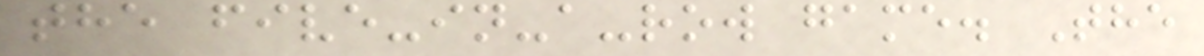the five-in-a-row game. The
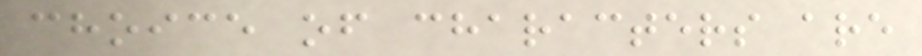choice of characters are
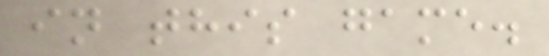in this game.
